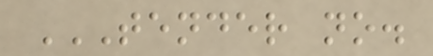TENDER NO.
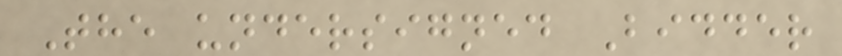The undersigned Bidder
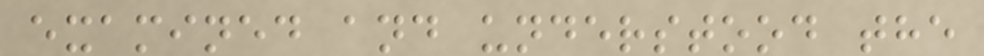examined and understood the
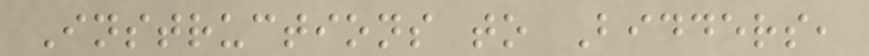Instructions to Bidders,
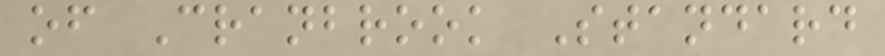of Cranbrook Standard
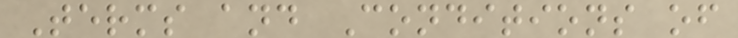Terms and Conditions of
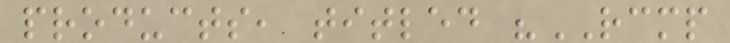products, titled "RCMP
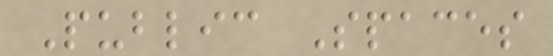Public Spaces
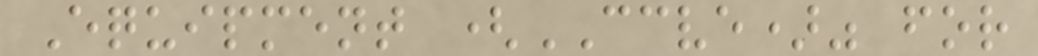Equipment (CCVE)" for
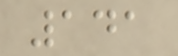141
